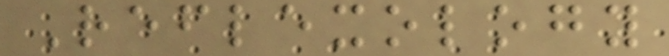Reflexology
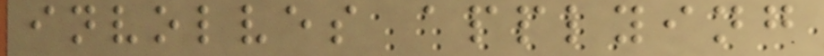involves applying
